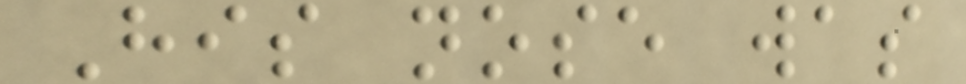His nose was
